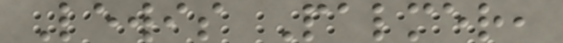Lewis Palmer,
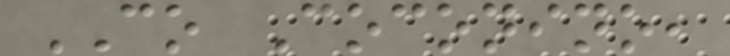CO Coconino,
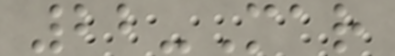22-Mar
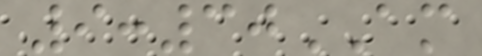9:30AM
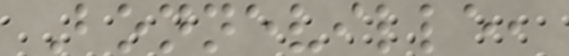Bonneville,
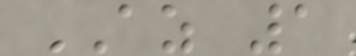AZ 1
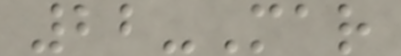22-Mar
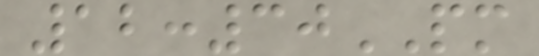12:30PM
